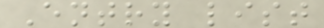Entry list
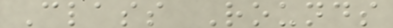Class Rounds
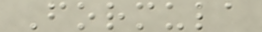Formula
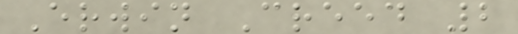Erwin Creed 2
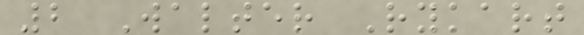2 Walter Rykart
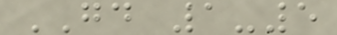GD 1-5
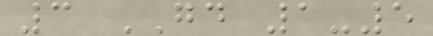3 GD 1-5
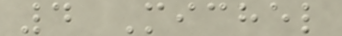4 Michel
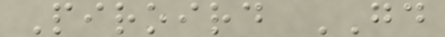Piroird GD
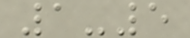1-5
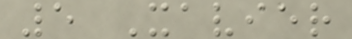5 Xavier
